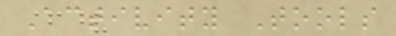Activity Tools
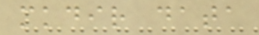mkdir data
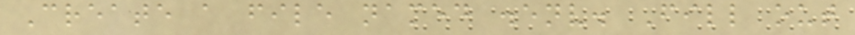Create a file named .env. Fill out
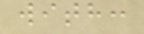with:
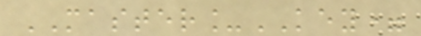MASTER_KEY=
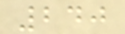240
